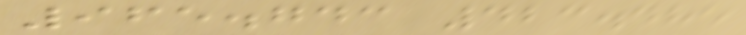965.743 423.485
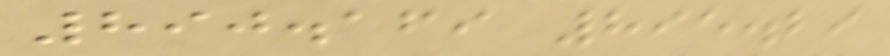890.169 895.29
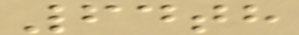64th
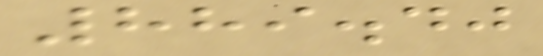889.40
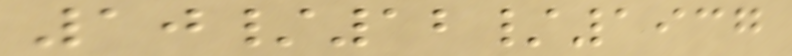10/12/1937
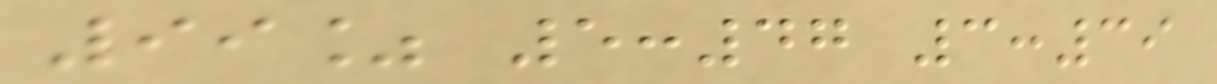99% 5:47 3:39
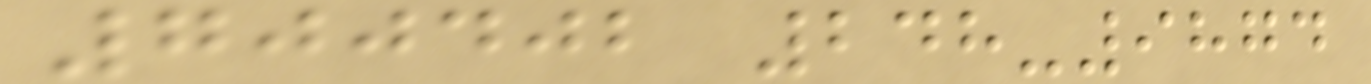700402 248-9874
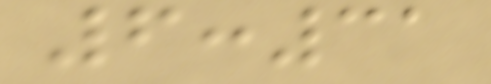6:31
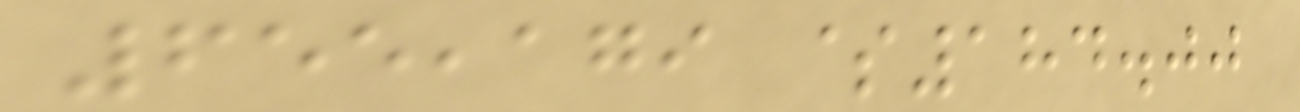655,179 $184.00
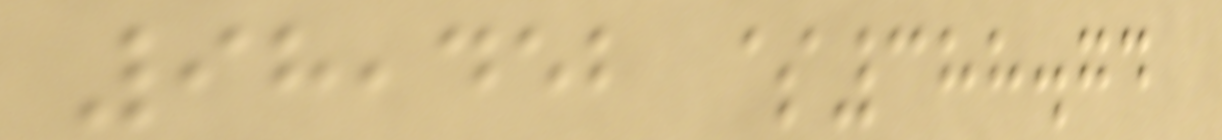98,452 $388.74
